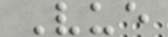Vue
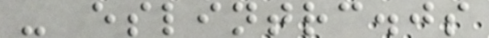- eslintrc.js
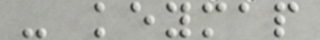- keymap
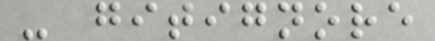- gitignore
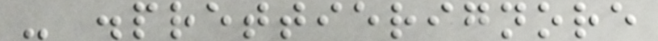- .prettierignore
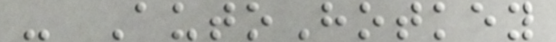- AutoHotkey
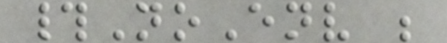#NoEnv ;
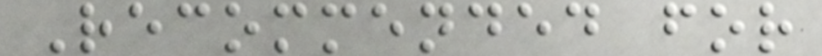Recommended for
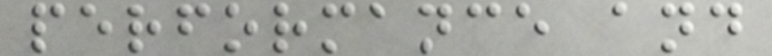performance and
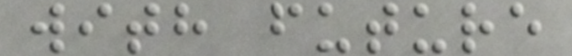with future
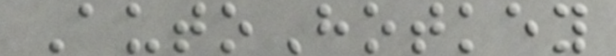AutoHotkey
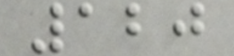120
